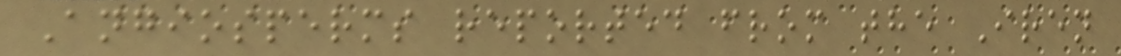Angiosperms reported from the Iren
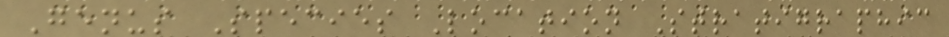Genus Species Location Stratigraphic
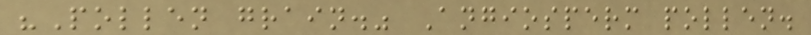"Pollen grain." Angiosperm pollen.
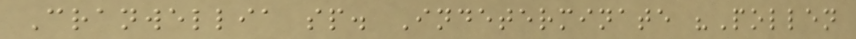Cranwellia sp. Indeterminate "Pollen
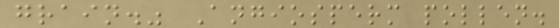grain." Angiosperm pollen.
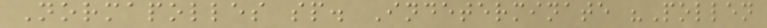Normapolles sp. Indeterminate "Pollen
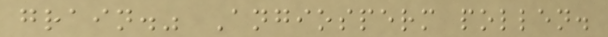grain." Angiosperm pollen.
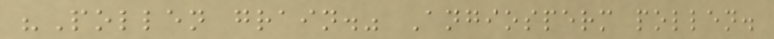"Pollen grain." Angiosperm pollen.
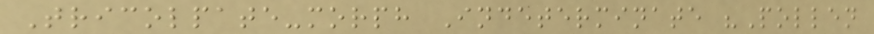Tricolpate-morph Indeterminate "Pollen
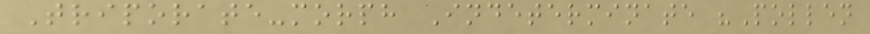Triporate-morph Indeterminate "Pollen
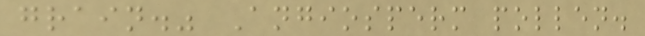grain." Angiosperm pollen.
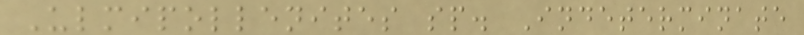Ulmipollenites sp. Indeterminate
